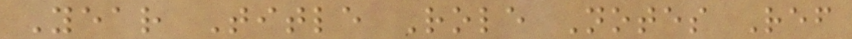Year Title Role Notes Ref
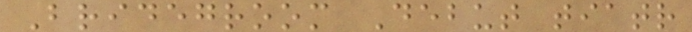Bridegroom Debut tiatr
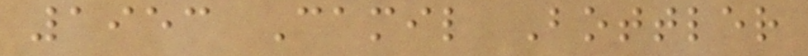1953 Camil Bottler
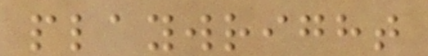playwright
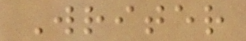Writer
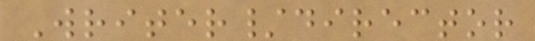Writer/director
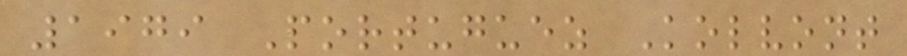1979 Portuguez Kolvont
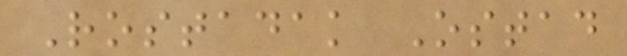Rostadak Ostad
